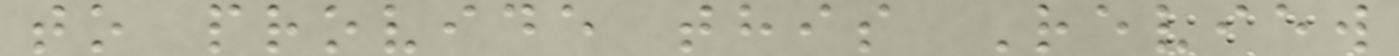to provide this Review
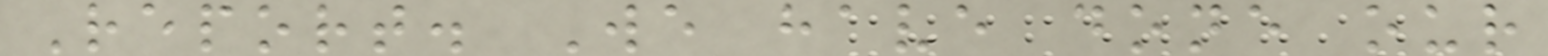Report. We have done our
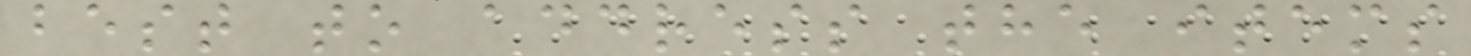best to address the items
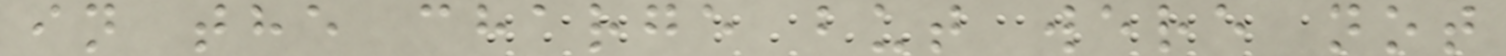in the charge but were not
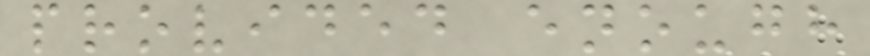provided enough
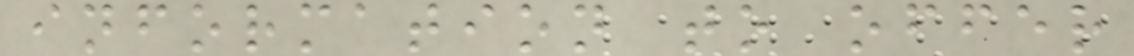information to offer
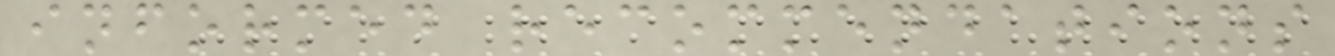informed recommendations
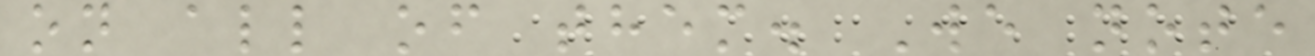on all of them. We note
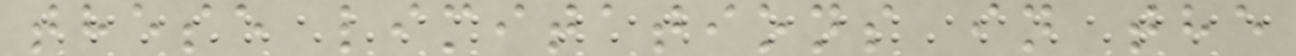these limitations in the
